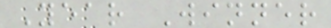Year Winner
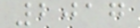2017
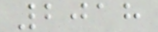2018
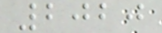2020
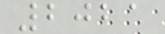2021
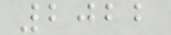2022
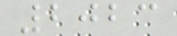2023
